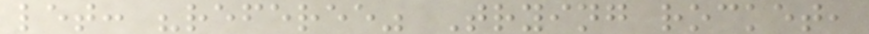let: "referee" Trying rocket,
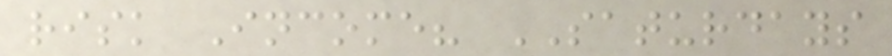risk Income? SATURDAYS
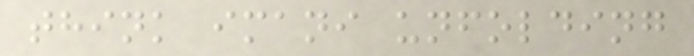think imani unfolding
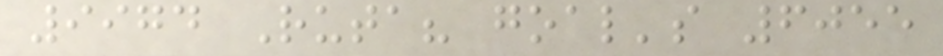9974 Ruta? goal's 6055
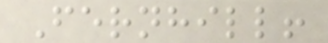Fernhill!
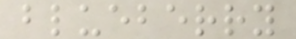blueberry
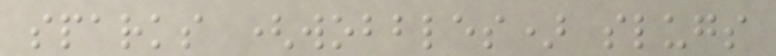sparks (wobbles) slugs
